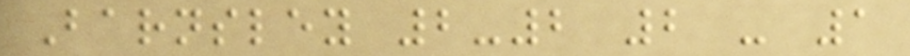Barnsley 2-2 2 - 1
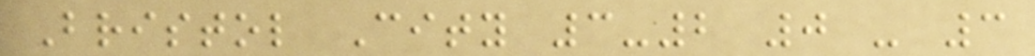Bristol City 3-2 0 - 3
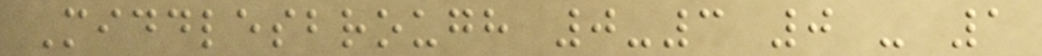Middlesbrough 0-3 0 - 1
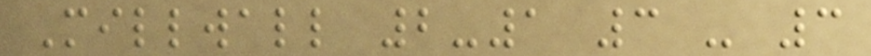Millwall 2-1 3 - 3
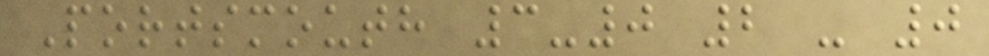Portsmouth 3-0 2 - 0
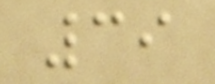39
